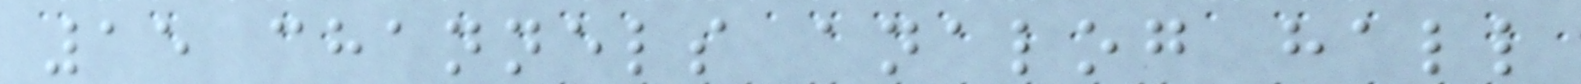15 channels analog hall
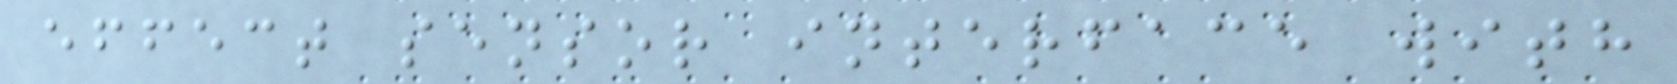effect sensor interface with
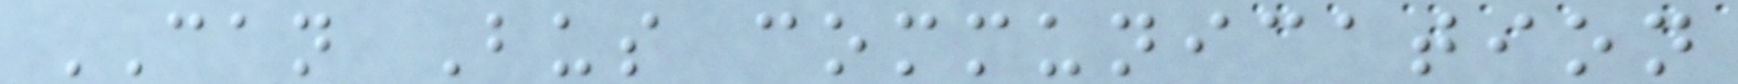CAN Bus communication
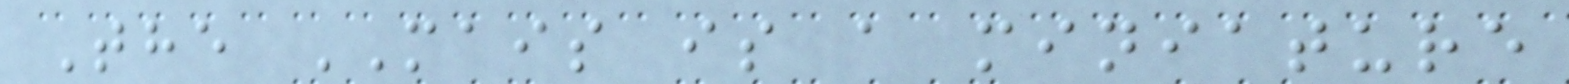The MAIS is a miniature
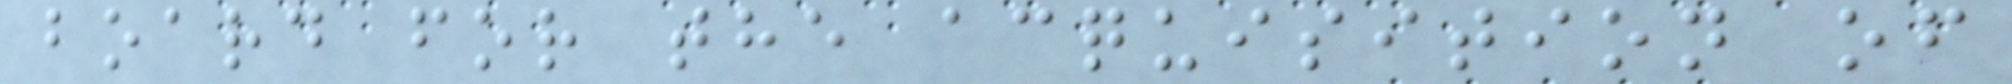board for the acquisition of
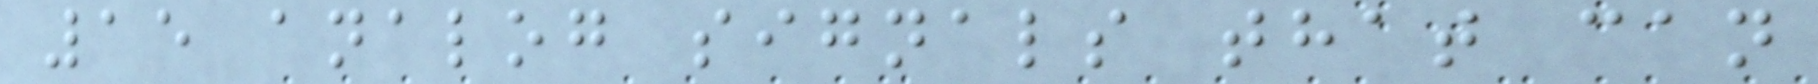15 analog signals that can
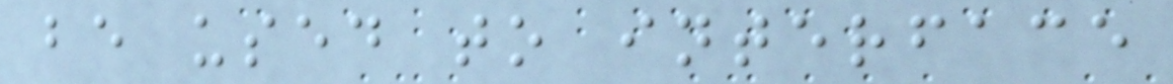be used to interface
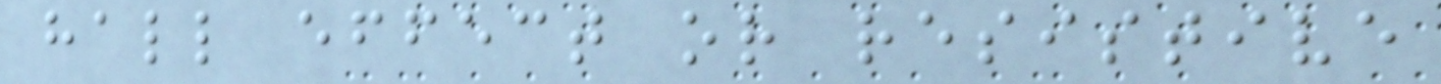hall effect or resistive
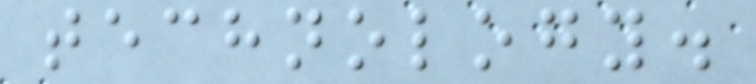technology.
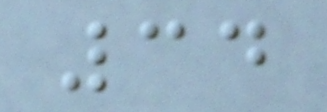34
